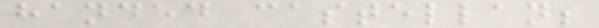handed castellan;
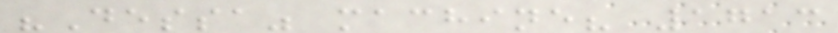"Dessa" machine? 1713
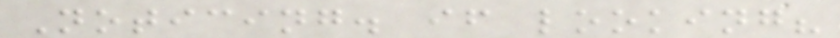Noticing. if looking?
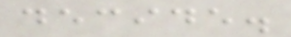decide.
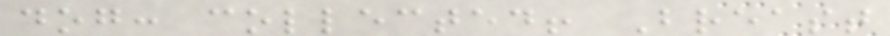dog: collected! Breast
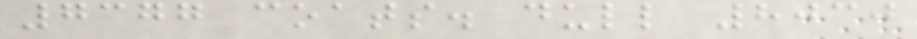7377 coats. dull 8030
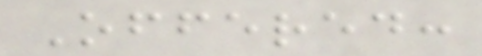Offered:
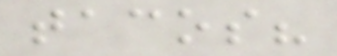tacos?
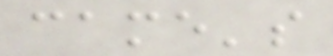came's
